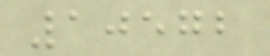10572
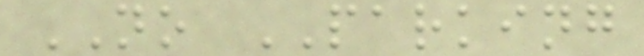NO PARKING
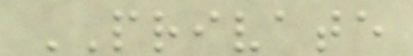PRIVATE
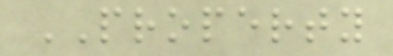PROPERTY
